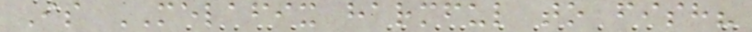Is MELAFIX harmful to fish?
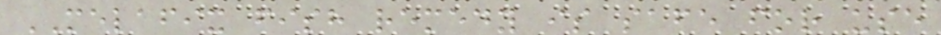MELAFIX fish remedy is safe for use
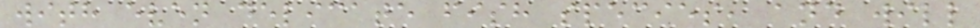with even delicate fish species, and will
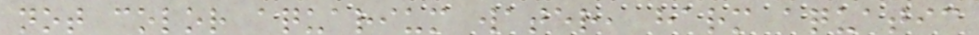not color aquarium water, harm aquatic
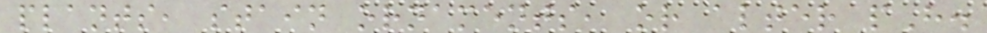plants, stain ornaments, or alter pH.
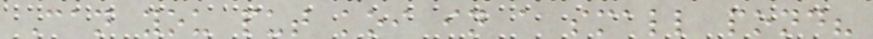Can you put koi in a small pond?
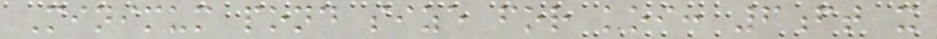Minimum pond size for koi: 6ft x
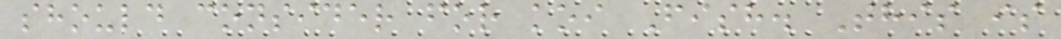should consider for koi Fish. This is
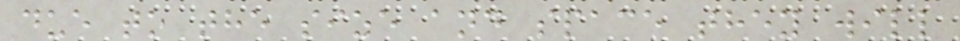due to the size and space they will
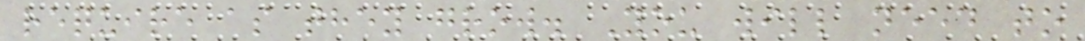require as they grow. You will need to
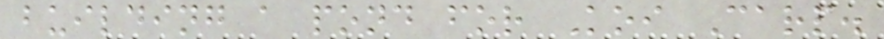building a pond for Koi Carp.
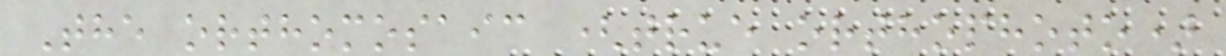The orthomosaic (true orthophoto)
